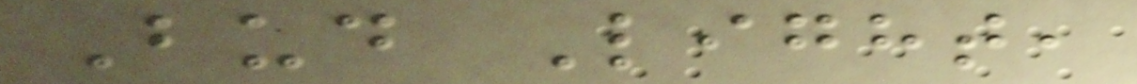Bud Light,
